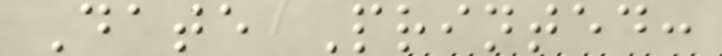Date Printed:
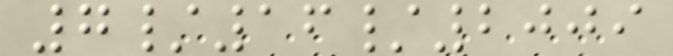7/16/2009
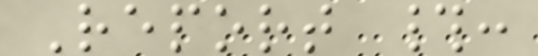Report #:
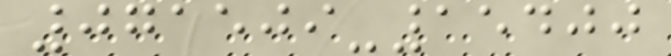071509-15400
